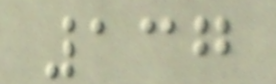137
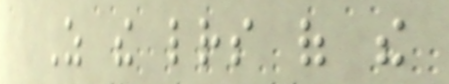As the letters of the
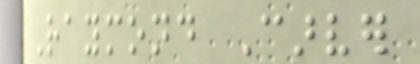Raymond Carver
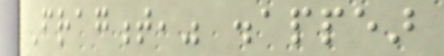Fragment," disappear
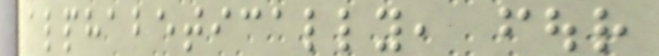alphabetically, four
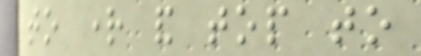to right and top to
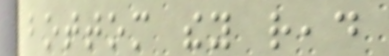bottom they read
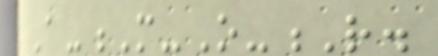A-M-O-R.
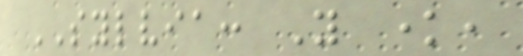SYLVIA: You know,
